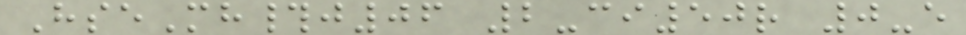HseMh#j06 2-ci50r 0-e
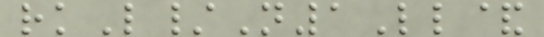rkL/N1Ll&
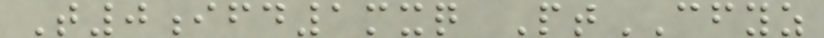T0ifd1mxq PtCFYZ
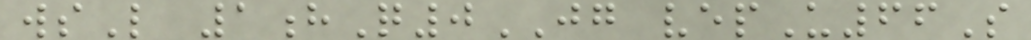wsL 1hQ0JG vepU66S
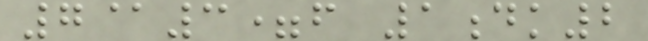7@3=f 1dk2
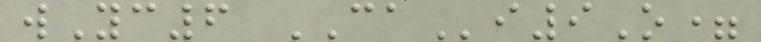wYc6 CAi9O=
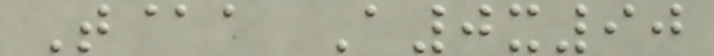T@a A0x90
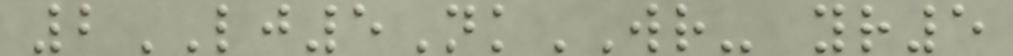2LJ5NkWR- yr5
